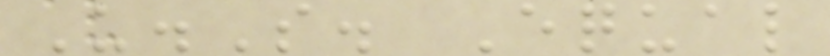U.S. Equal
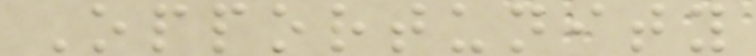Opportunity
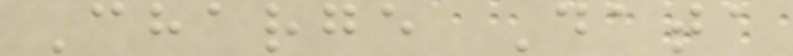Charge Data
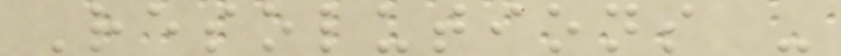Resolutions -
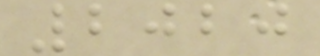2020
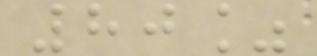80%
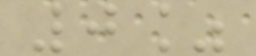0%
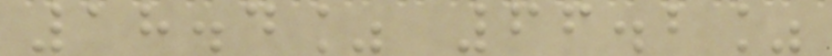18.4% 66.2%
